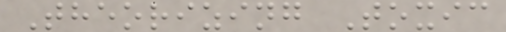Theorizing Toxic
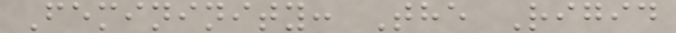Femininity: The Rigid
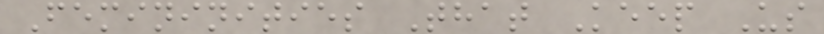Femininities That Keep Us
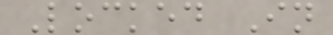Locked In
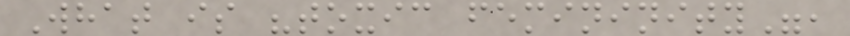What is "toxic femininity",
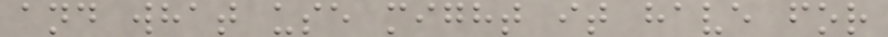and what use might it have for
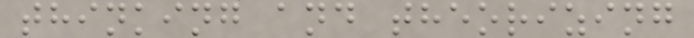thinking and theorizing
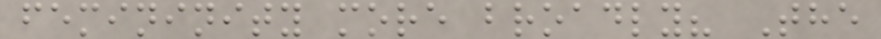femininity more broadly? The
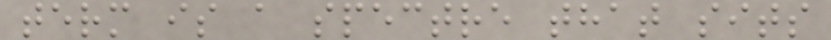term is a spectre that sits
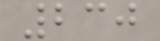230
